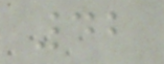42
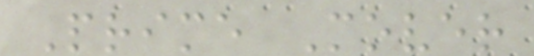Prime Mover
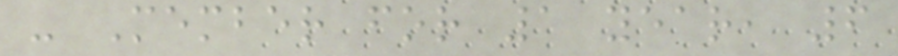- Member for 1 year, 6
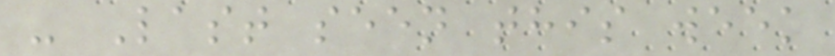- Last seen this week
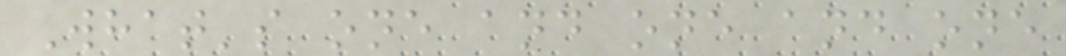What's one and one and one
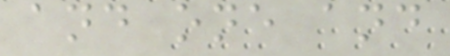and one and
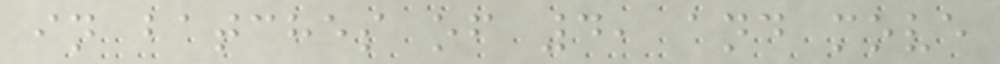in batches of 4, and move
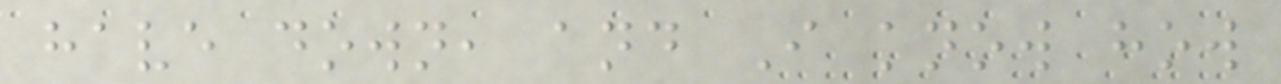have down, and I know how
